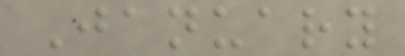January
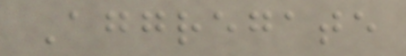Aggregate
